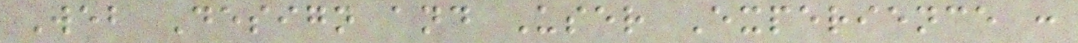Web Design and User Experience :
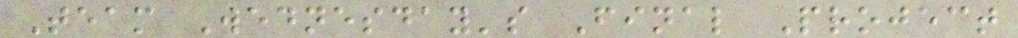Team Wednesday's Final Project
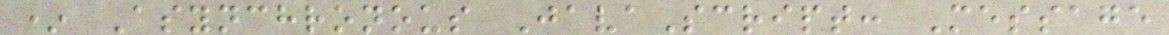* Asynchronous JavaScript: Message
